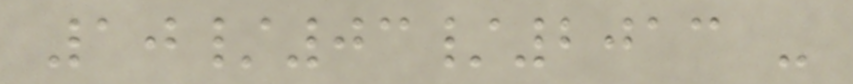10/03/2013 -
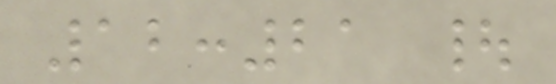12:21 |
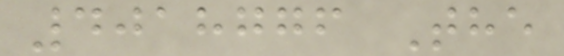4018776 The
